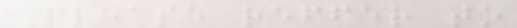Please reffer to
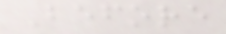Before
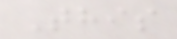This
